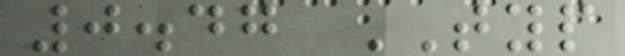0.47 TYP
